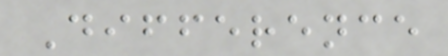Difference
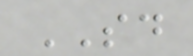SD
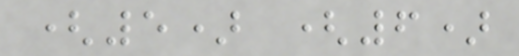(5) (6)
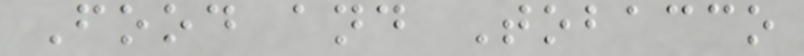Food and Tobacco
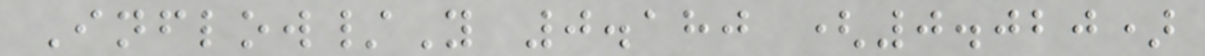Inflow/Y 0.180 (0.020)
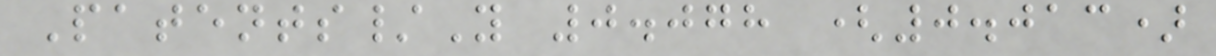Patents/Y 0.078 (0.013)
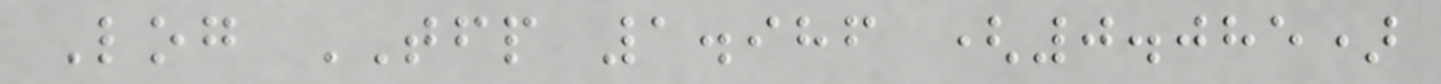Log TFP 1.986 (0.085)
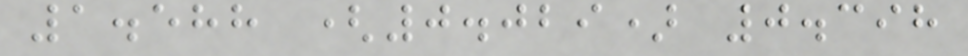1.588 (0.029) 0.398
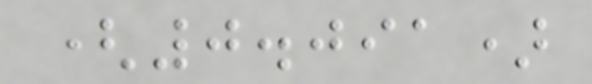(0.091)
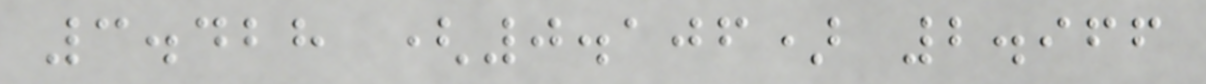3.428 (0.106) 2.966
